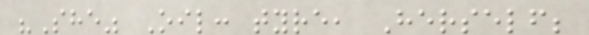"She" Oil: tyre, Herself;
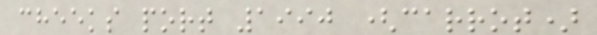cheeks port 1990 (carrot)
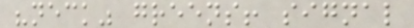"neck" greens! signal
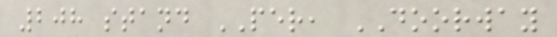208 stand PER, DOORWAY
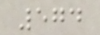574
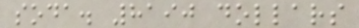soda. 8190 dollars
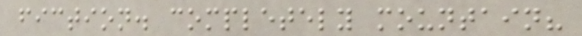fiction. completely mountain?
